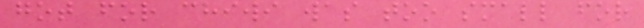got for chiwi was too small for
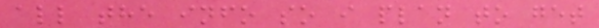all the info so i plan to get
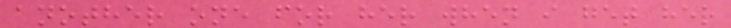another one for her when i get her
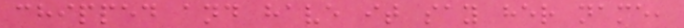chipped and have it say her name,
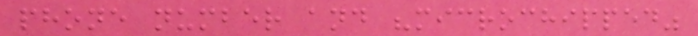phone number and "microchipped"
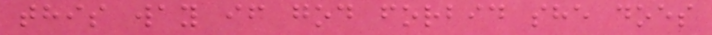this way if god forbid she does
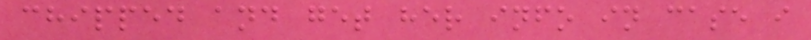chipped and get her info in case i
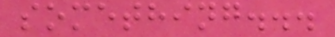something...
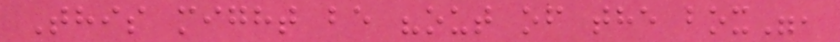This might be "out of the box",
